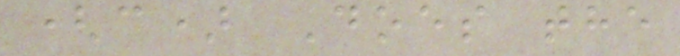(c) Does the
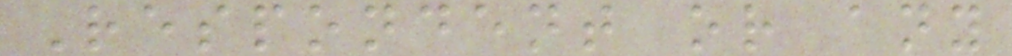Respondent or any
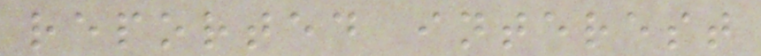reported interest
